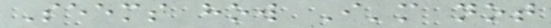Seems how I'm not
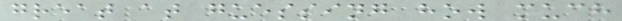great at guessing how much
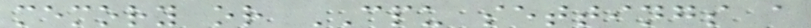memory or CPU settings a
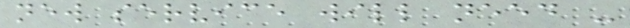new service will need -
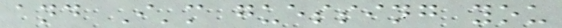and I'm guessing you
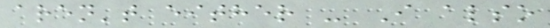aren't either - I also
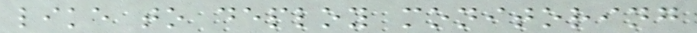like to deploy monitoring
